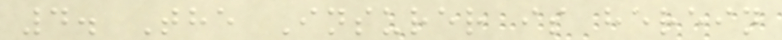4. The Insurer is herein
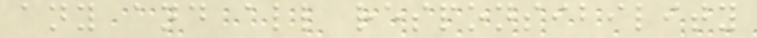any and all responsibility
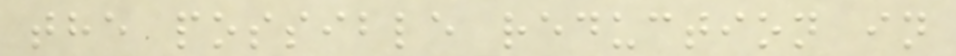the possible reduction in
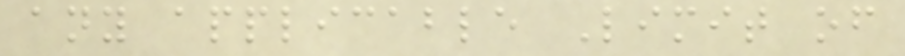any applicable Limit of
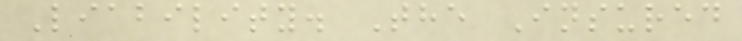Liability. The Insured
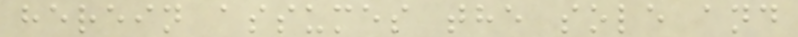herein assumes the sole and
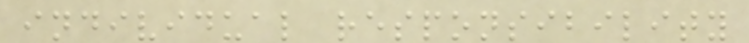individual responsibility
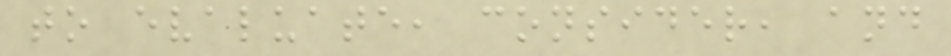to evaluate, consider, and
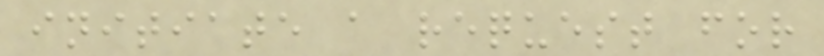initiate a request for
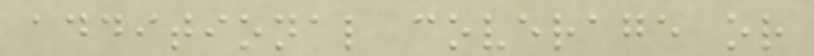additional coverage or
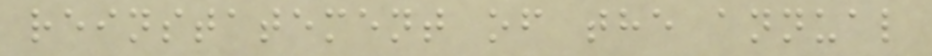reinstatement of the annual
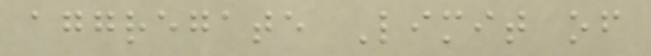aggregate Limit of
